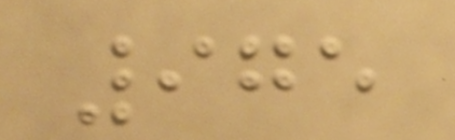975
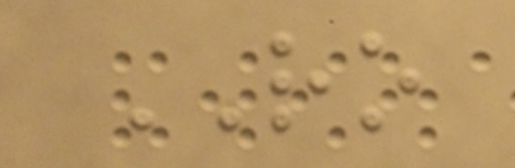RO
